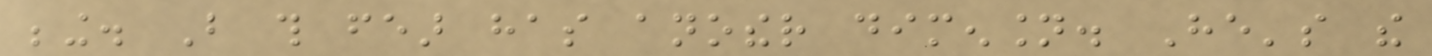being. But this fear has another dimension. He's the
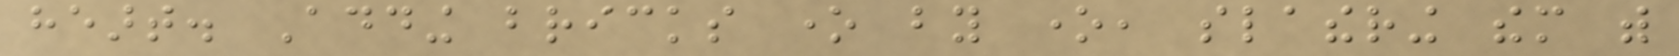heart. Adding bricks one by one, slathering them with
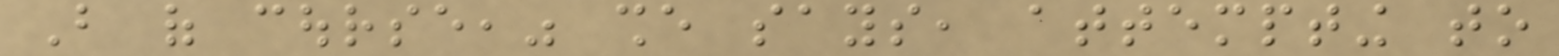But of course," she says, attempting to
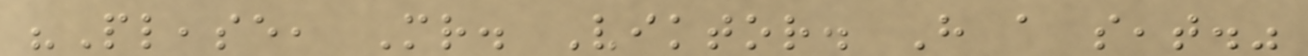"Please, Mr. Viktor. Have a seat."
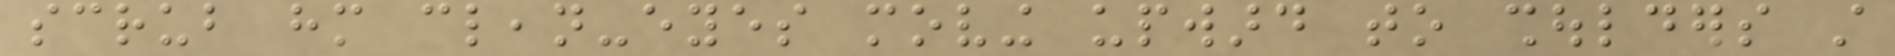scrub him clean-eyes moving upward to shoulders still
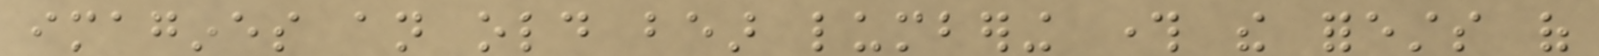imagines an old bear lumbering through the forests of
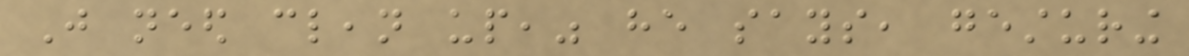Just need clean up," he says, gesturing
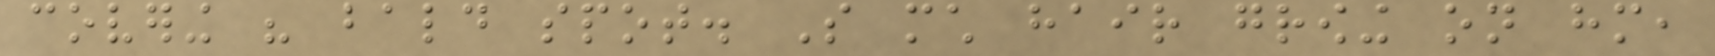covering his bald spot. So much hair growing on him,
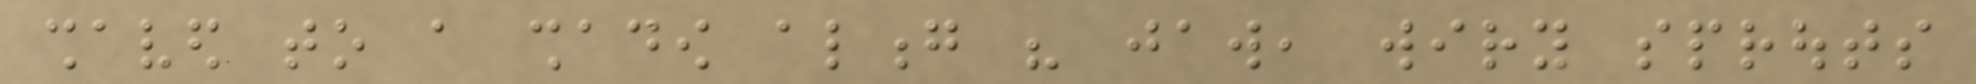shaved to a shadow along his jaw, wiry sprouts
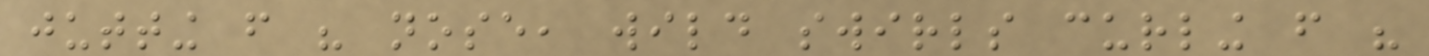jutting from his nose, wild swirls curling from his
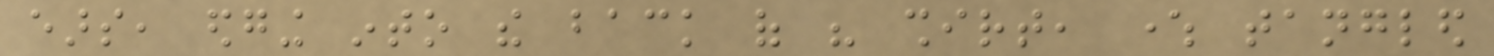ears, edging into the back of his shirt, where tangled
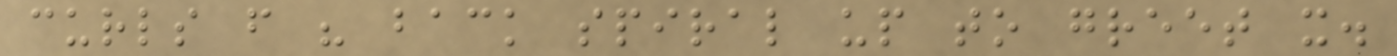curls from his back spiral up to greet it.
